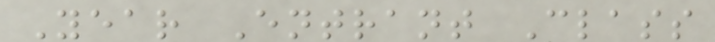Year Entrant Class
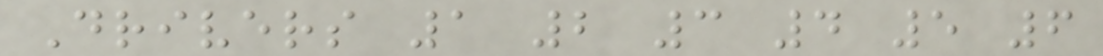Drivers 1 2 3 4 5 6
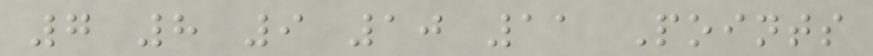7 8 9 10 11 Points
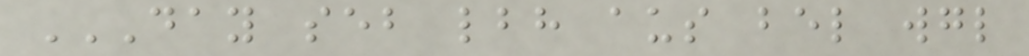DAY SEB LBH AUS BEL WGL
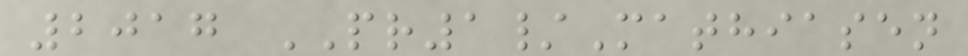2017 PR1/Mathiasen
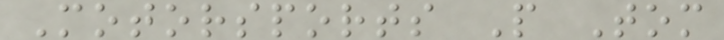Motorsports P Tom
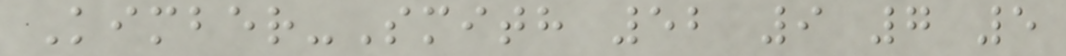Kimber-Smith 52 9 7 5
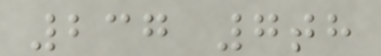237 7th
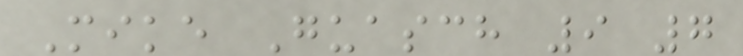Mike Guasch 9 7
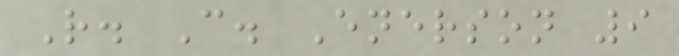R. C. Enerson 9
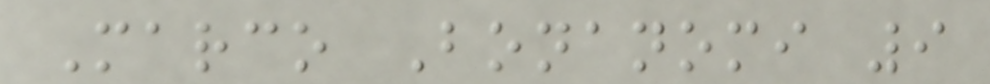Marco Bonanomi 9
